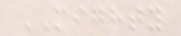MIGHTY
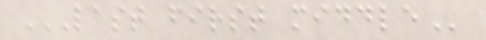LAST FIRST MIDDLE
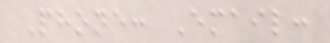Phone: Email:
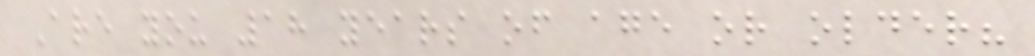Are you 18 years of age or older?
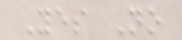Yes No
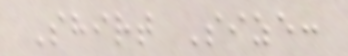Shirt Size:
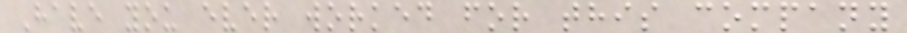Have you ever worked for this company
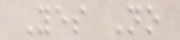Yes No
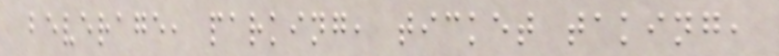beverage, parking, ticket taking,
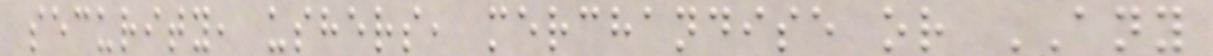security, ushers, merchandise or ANY
